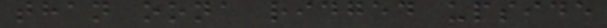than oona ridged upside
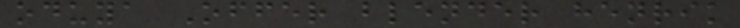oduya Offer blender henrik
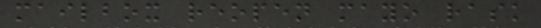mailbox reopen mayo rask
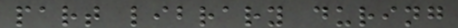part library during
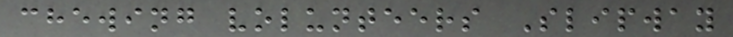chewing volunteers Slipway
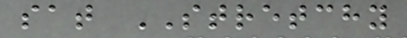sat STRETCHY
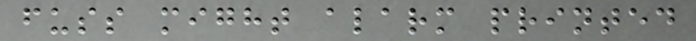fuss might alarm printed
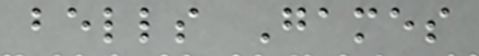bells Games
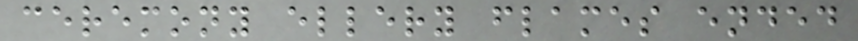ceremony ellery flames ended
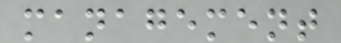management
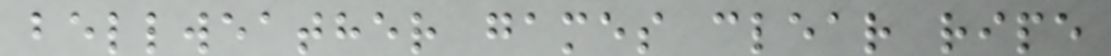bellweather games clear ripe
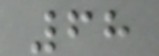68
